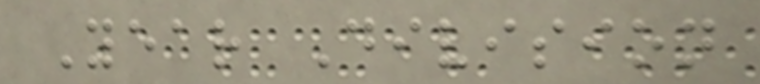Year Division
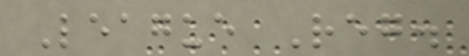League Reg.
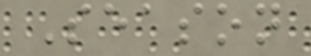Season
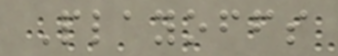Playoffs
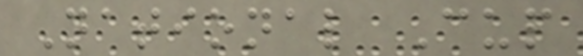National Cup
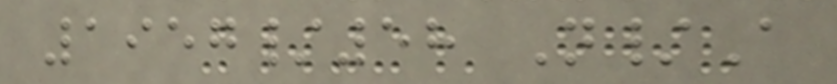1957/58 N/A
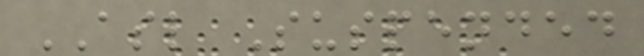ASL Suspended
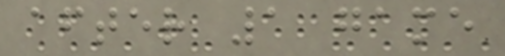after 1 game
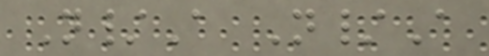N/A N/A
